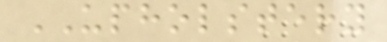UPHOLSTERY
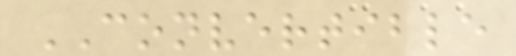CONVERTIBLE
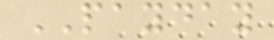PAYDAY
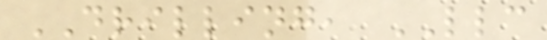DRILLING, LLC
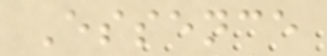Essence
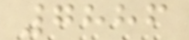7886
